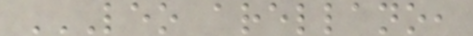LEO ARELLANO,
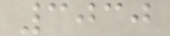3030
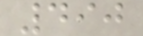490
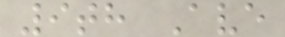9th Ave
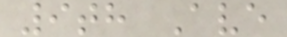9th Ave
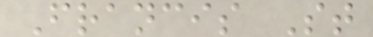Francis St
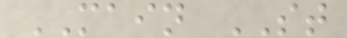MAIN ST
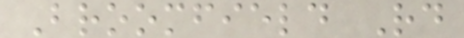Broomfield Rd
